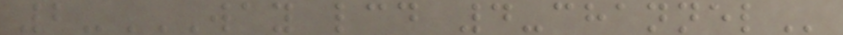2-WAY LCD 4-CHANNEL
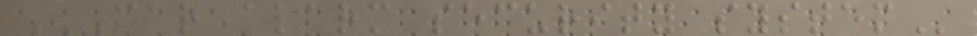CAR ALARM SECURITY SYSTEM
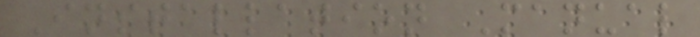Installation Manual
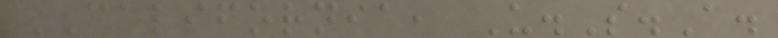CALIFORNIA, U.S.A.
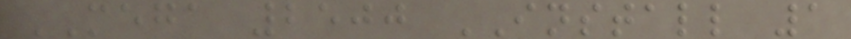MEGA 2500 INSTALL 1
